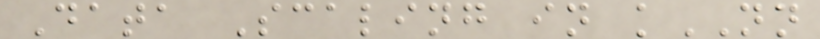Data Scaling in kNN
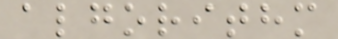algorithm
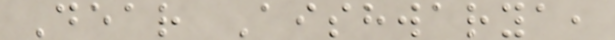Dear Aishwarya,
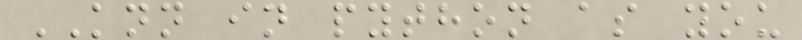KNN in python as you
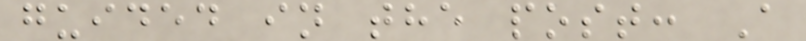guided in the post: A
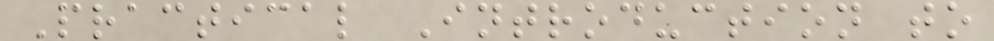Practical Introduction to
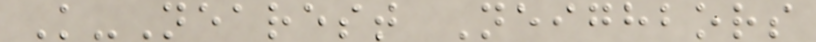K-Nearest Neighbors
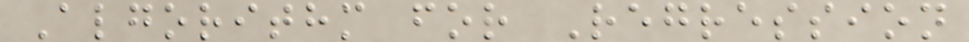Algorithm for Regression
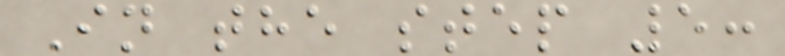In the step 5:
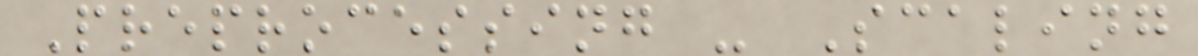Preprocessing - Scaling
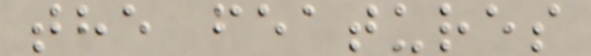the features
